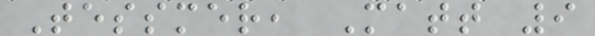Tessmer, Matt 9
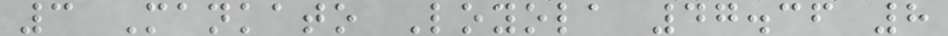3 Mankato Loyola 47.36 8
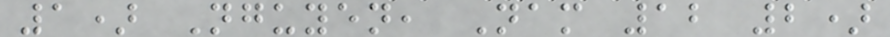1) Nguyen, Nam 12 2)
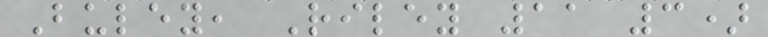Buley, Riley 11 3)
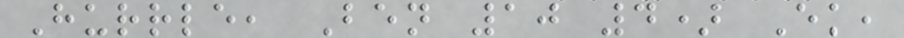Hurrle, Ben 10 4) Ek,
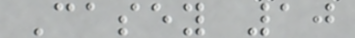Casey 10
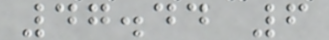47.44 6
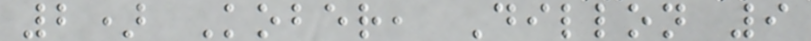2) Kober, Dillon 9
